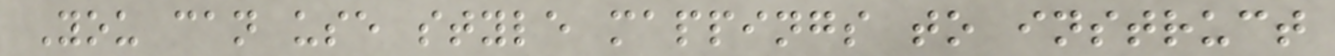You can use style mappings to instruct
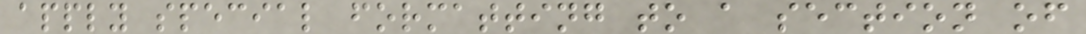apply special formatting to a section of
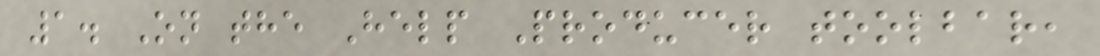1. On the Help Producer toolbar,
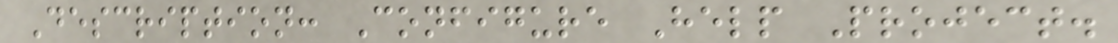Description: Configure Help Project.
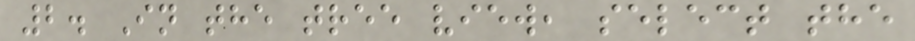2. In the tree view, select the
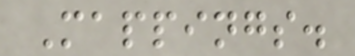Mappings.
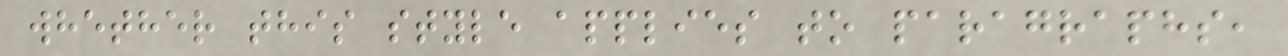whether this style applies to paragraphs,
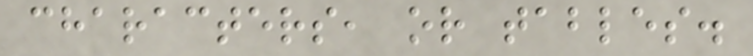characters, or tables.
